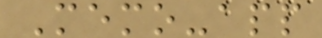Memo-app
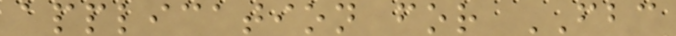application for FBC
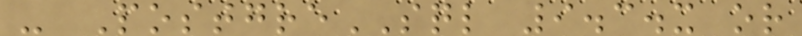- PostgreSQL 9.3.x or
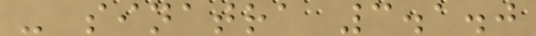- sinatra 3.1.0
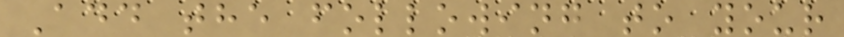Add the following to your
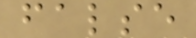false
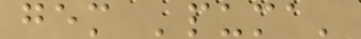gem 'puma'
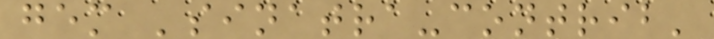gem 'sinatra-contrib'
